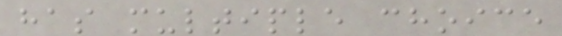has multiple choice
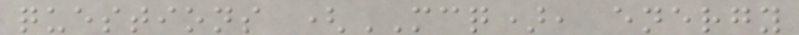questions (MCQ), energy
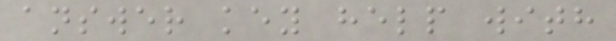answer key help with
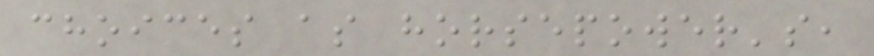choices as horsepower's,
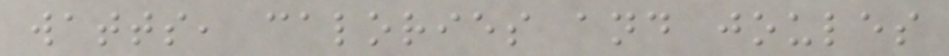watts, calories and joules
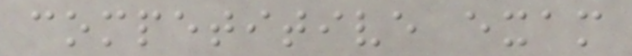competitive exam
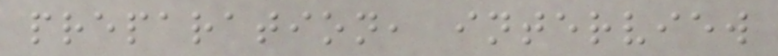preparation, interview
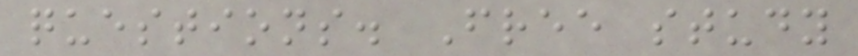questions. Free study
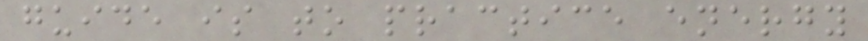guide is to practice energy
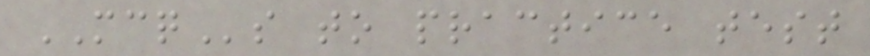MCQs to practice test
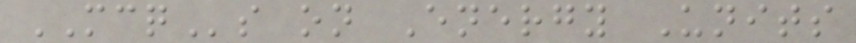MCQs on Energy Units
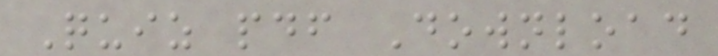Quiz pdf Download
